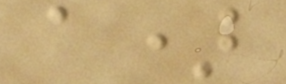a)
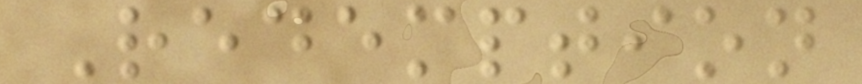Redemption
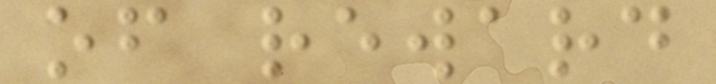of reward
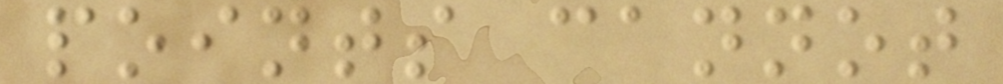points cannot
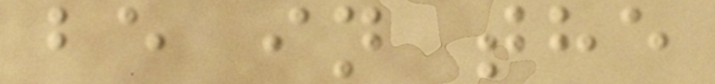be in the
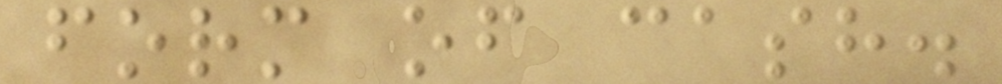form of cash.
